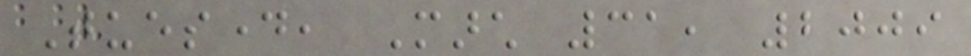Tuesday, March 31, 2009
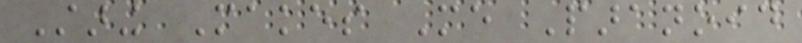Staring Makes Me Paranoid
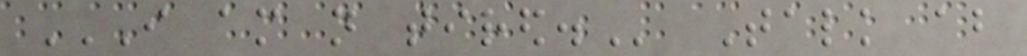I AM NOT TIRED. Talk about
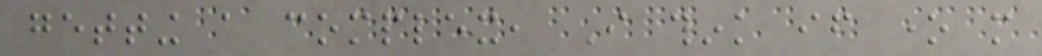getting a complex, I think if one more
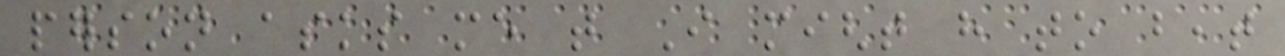person asks me that I might have to beat
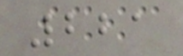221
